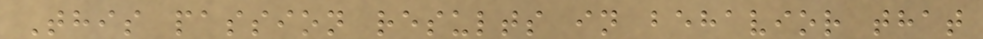This passion results in behavior that
